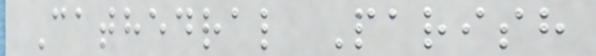Cathedral Parish
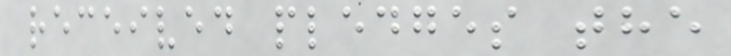received pledges the
